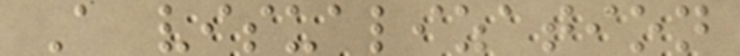A visualization
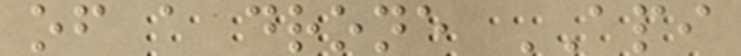of a drone API
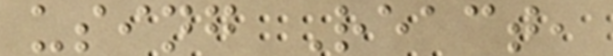using React,
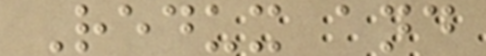Redux and
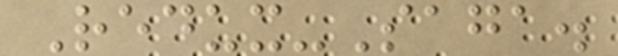Redux-Saga.
